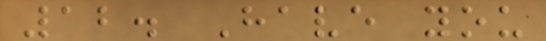12. Have you
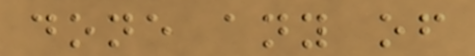done any of
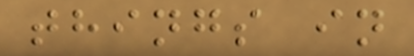things in
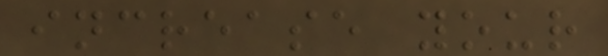increase your
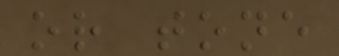or tone
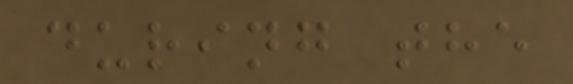during the
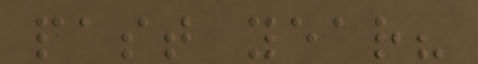past year?
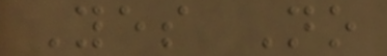Yes No
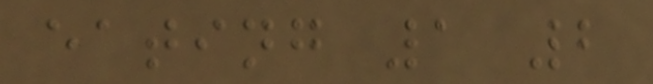eating 1 2
